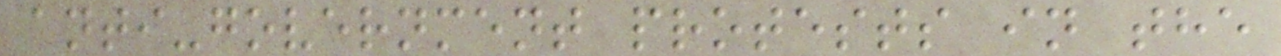anti-government protests in the
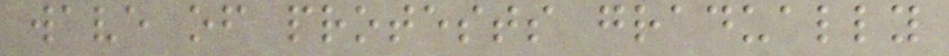wave of protests gradually
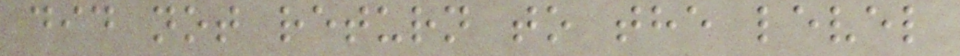did not return to the level
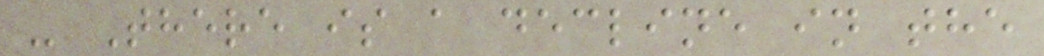- There is a decline in the
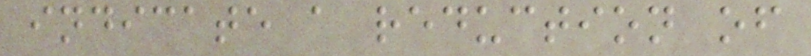indicate a reduction of
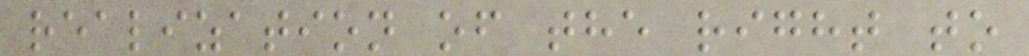realization of the right to
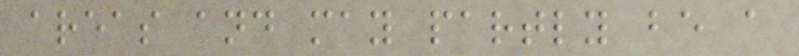areas and may partly be a
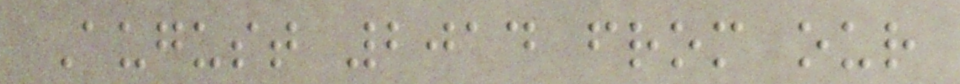August 2014 from our
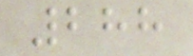288
